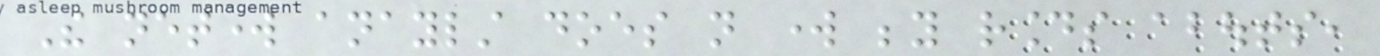The network anaylst does not work beyond rounds abouts,
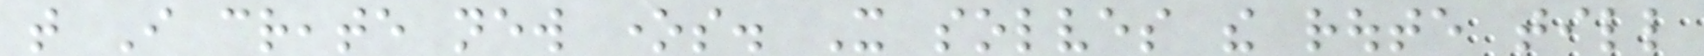that I create new ones. It solves the route till
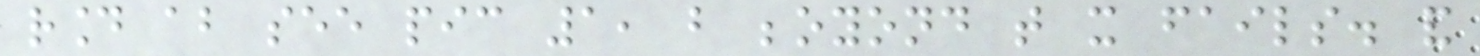round about see pic 1, but beoyond that it fails. and
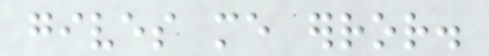gives me error.
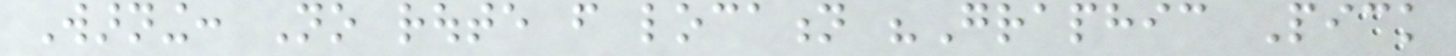Warning: No route from location "Graphic Pick
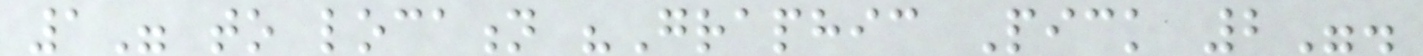1" to location "Graphic Pick 2".
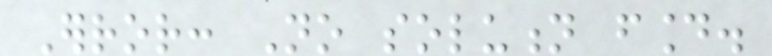Error: No solution found.
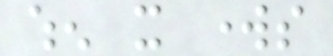when it works
